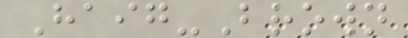Haig-Brown
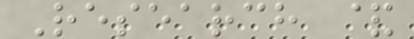Research &
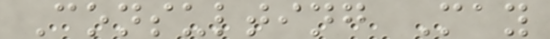Consulting May
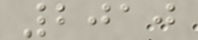2010
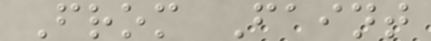From Faint
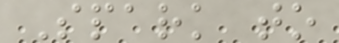Spark to
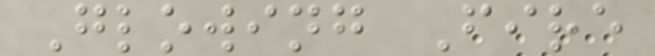Glowing Fire
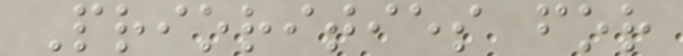Priorities for
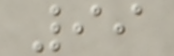99
